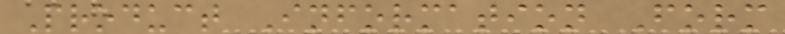Product Information Form
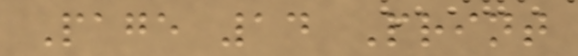Page 14 Print
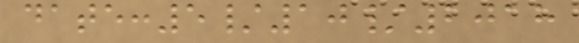date:5/10/2018
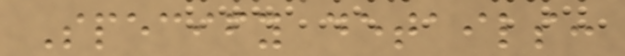Specify details:
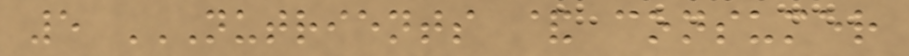5 NUTRIENTS & CONSUMER
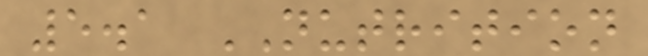5.1 NUTRITION
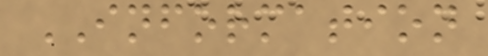INFORMATION
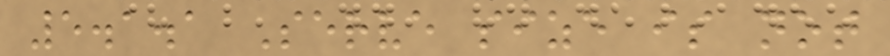5.1.1 Serve size is not
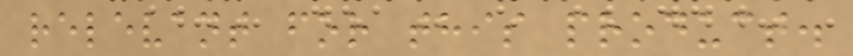relevant for this product.
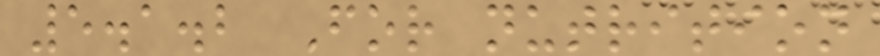5.1.2 For nutrition
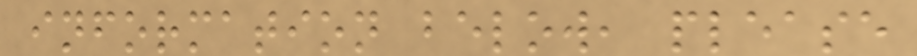information below, please
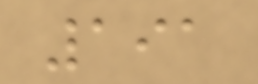191
